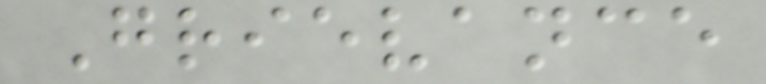Grievance
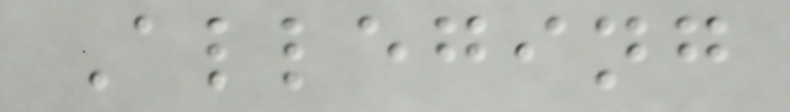Alleging
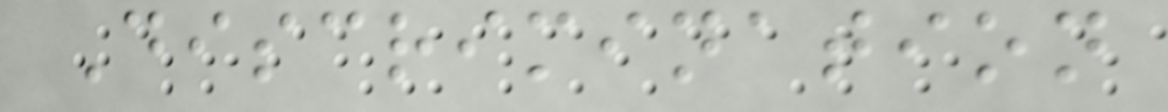Discrimination
